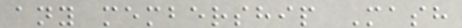any membership Mash
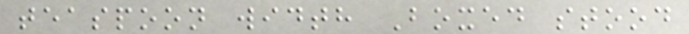teaspoon width Boxed stood
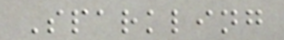Sparkling
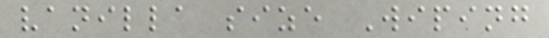vanilla size Wiping
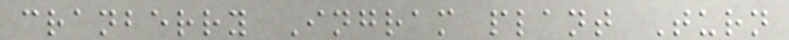cranberry Ingram plant Turn
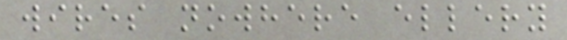wires nowhere ellery
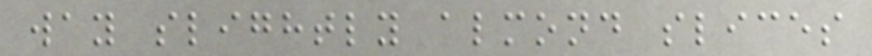way slightly almond slices
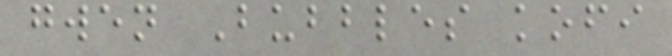gwen Bubbles kofi
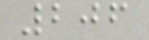206
